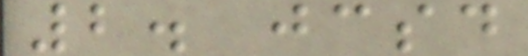2. jcsd
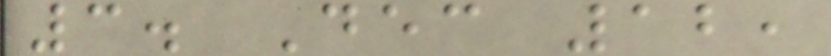3. Dec 12,
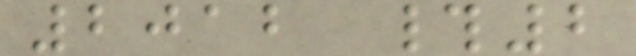2012 #2
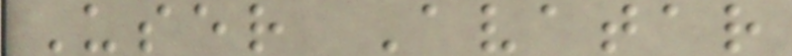User Avatar
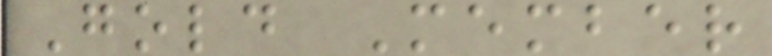Gold Member
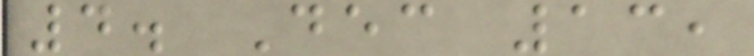4. Dec 13,
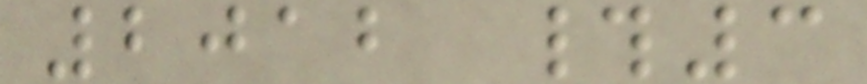2012 #3
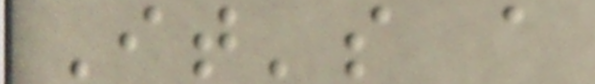It's a
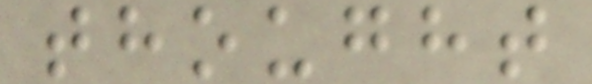thought
